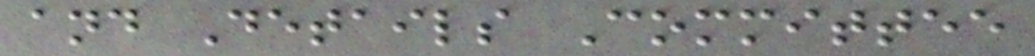and Details Committee
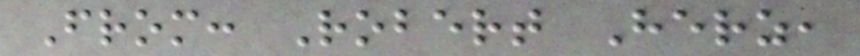From: Robert Herz,
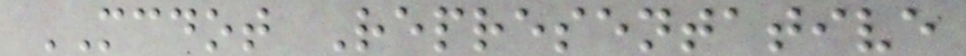MCDOT Representative
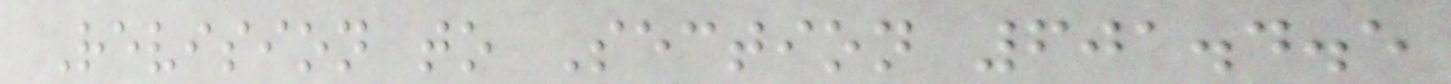Revision to Section 601.4.5
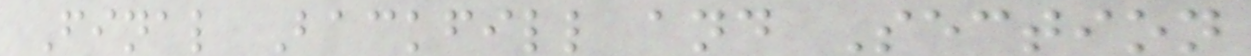Final Backfill and Section
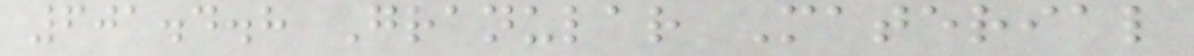601.4.8 Granular Material
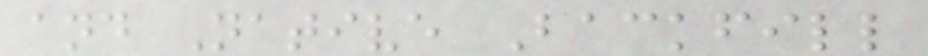and Native Backfill
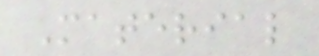Material
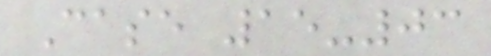Case 15-03
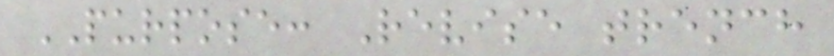PURPOSE: Revise trench
